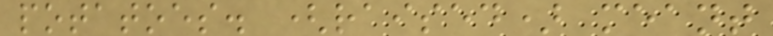potatoes. (raised) meant
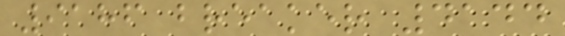9186 breaker 4144
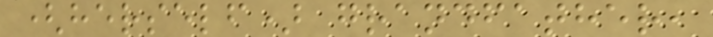(herself) grandfather,
